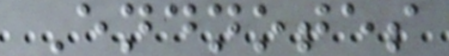Endnotes
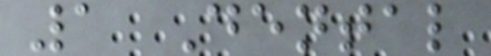1 Dental
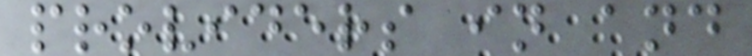providers in and
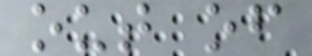out of
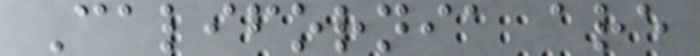California are
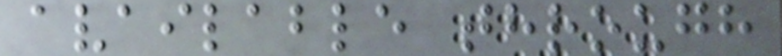available through
